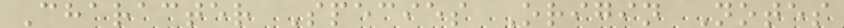Character Species Origin Notes
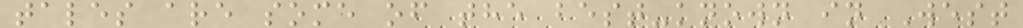tales are some of the best-known in West
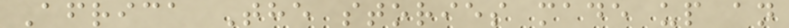Africa The stories made up an
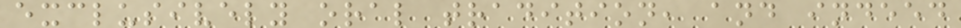exclusively oral tradition, and indeed
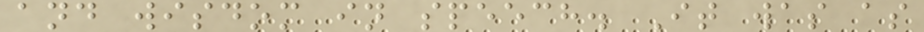and wisdom in speech. It was as
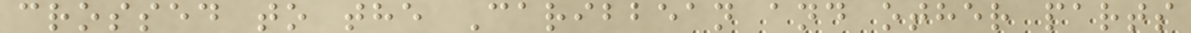crossed to the Caribbean and other parts
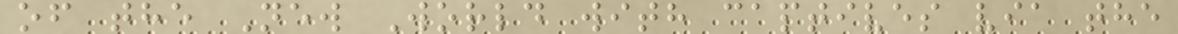of the New World with captives via the
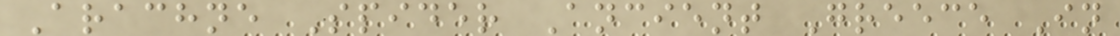Arachne Spider Ancient Greece In
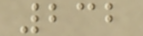232
